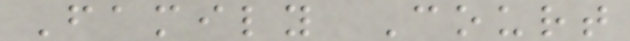Family Court
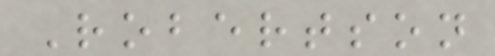Robertson
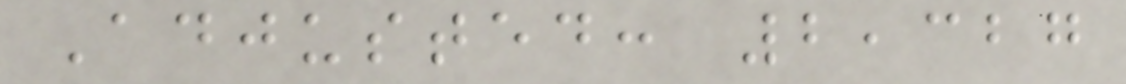Adjusted: 2,327
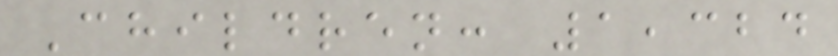Children: 1,324
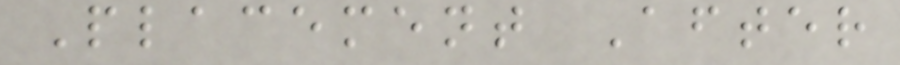Placement After
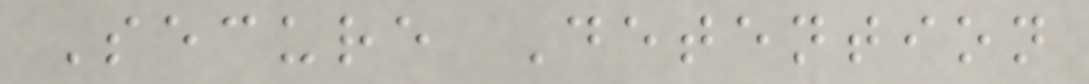Secure Detention
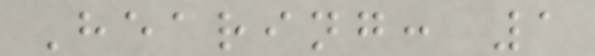Hearing: 1
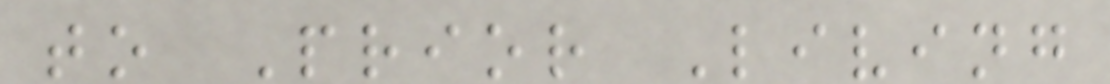to Prior Living
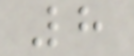8
